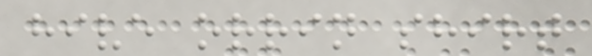hive orrin shirt
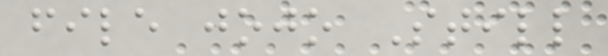file jojo Still
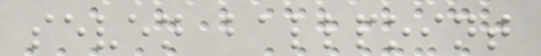seven ballpoint
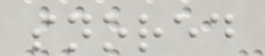snored
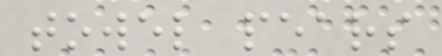towel pears
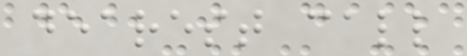dearest call
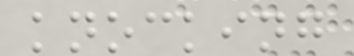knocking
